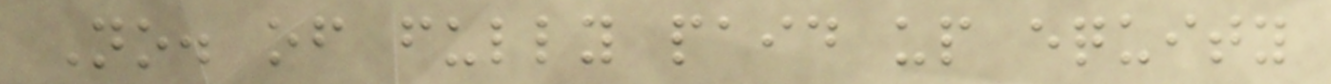No. of fully paid up equity
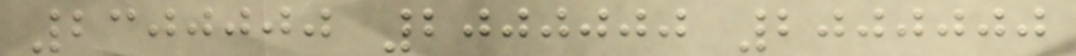2300000 2000000 2000000
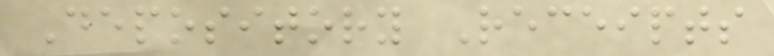Depository Receipts
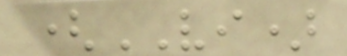(VI)
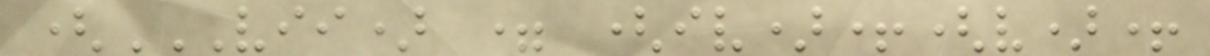(VII) = (IV)+(V)+
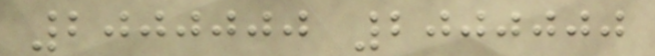2000000 2000000
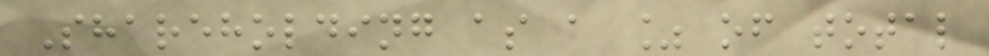Shareholding as a % of total
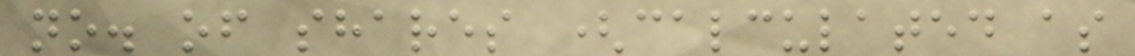no. of shares (calculated as
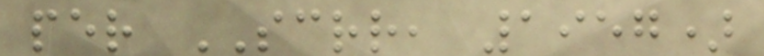per SCRR, 1957)
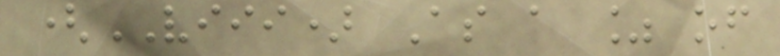(VIII) As a % of
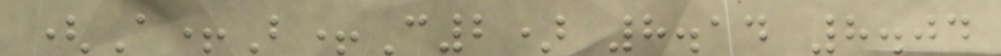(A+B+C2) 8.14 8.04
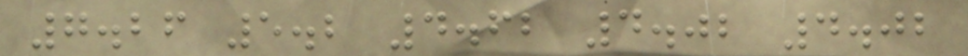7.26 5.2 4.62 4.02 4.02
